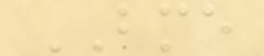BME
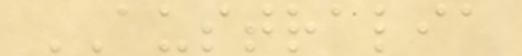AUSTRALIA
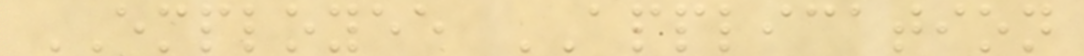EMPLOYEE APPLICATION
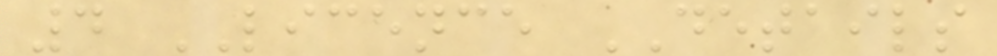4 LICENCE DETAILS
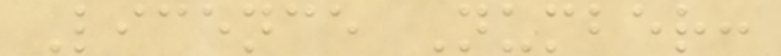Licence Number:
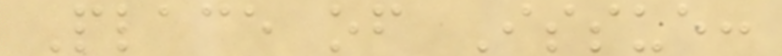Place of Issue:
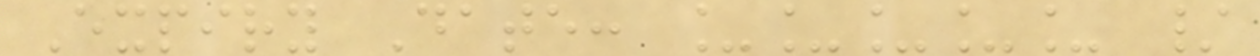Expiry Date: _____ /
